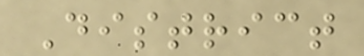District
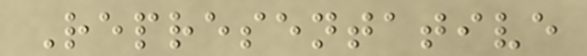Representative
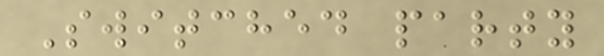Switched party
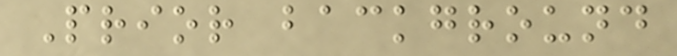Prior background
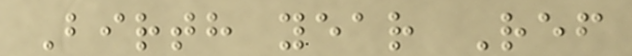Birth year Ref
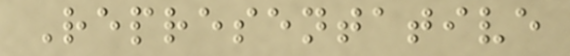Representative
